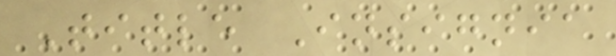Title Insignia
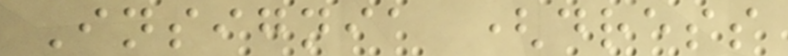Insignia (dress
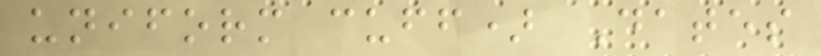uniform cuff) Dates
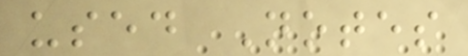used Notes
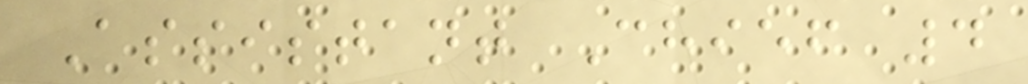Assistant Chief 4
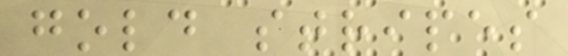gold stripes
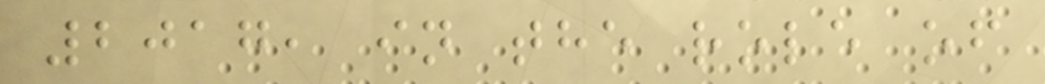2017, in the role of
